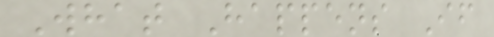What Happens If
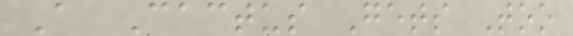A Cactus Gets Too
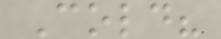Cold?
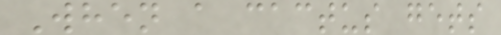When a cactus gets
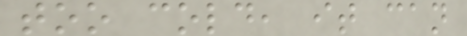too cold, it can
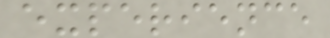experience
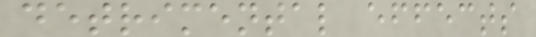detrimental effects
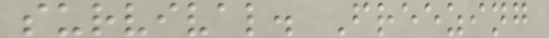survival. Freezing
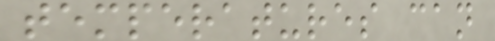temperatures can
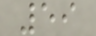59
